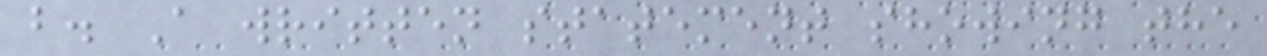b. A written statement showing the
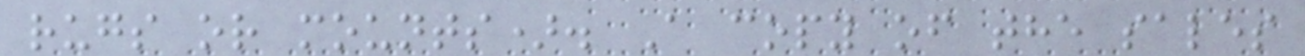rugs or mounts). A copy of the sales
